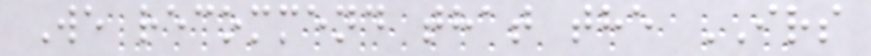We recommend that the IRS
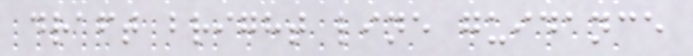draft bright line guidance
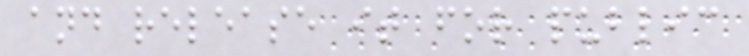and release it for public
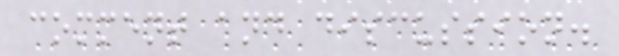comment and discussion.
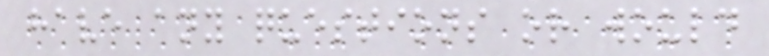have any questions or would
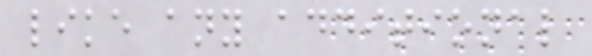like any additional
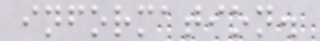information.
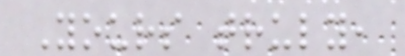Yours truly,
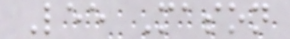Lee Mason
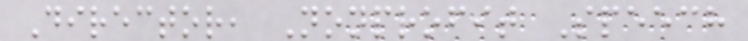Director, Nonprofit Speech
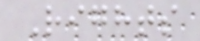Rights
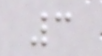3
